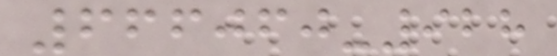666060-928
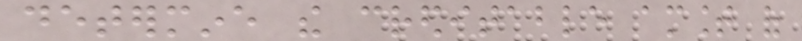determine the creditable amount of
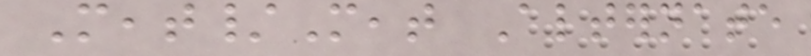Meat/Meat Alternate
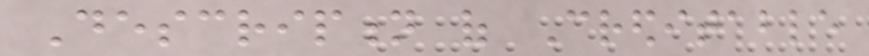Description of Creditable
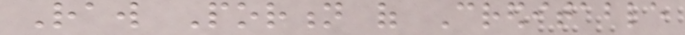Raw Portion of Creditable
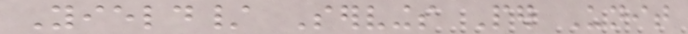Yield/ Servings Per Unit
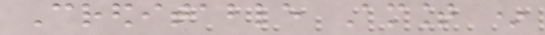Creditable Amount *
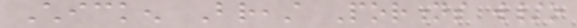Chicken Breast Portions w/o
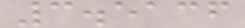3.5136
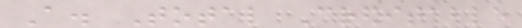A. Total Creditable
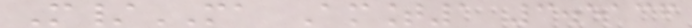M/MA Amount1 3.5136
